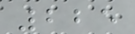225
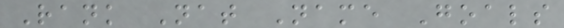Rank Nat Name Goals
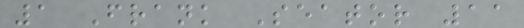1 Frank Seator 11
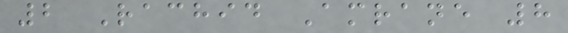2 Rachid Amrane 8
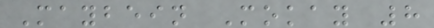Maybein Mokay 8
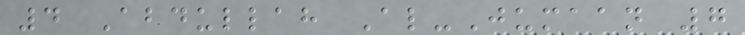4 Abdullah Al-Jumaan 7
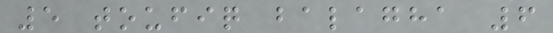5 toufiq balagha 6
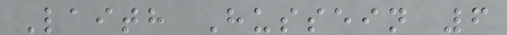Laith Hussein 6
